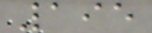195
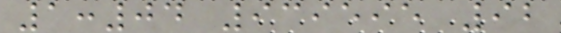1:04 939595 92
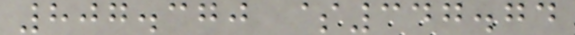807.370 $347.74
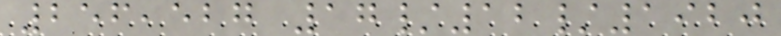256,527 17/12/1920
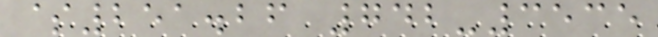$251.26 742-3535
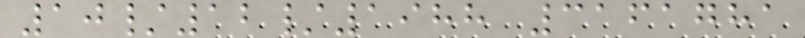10/12/1988 3161781
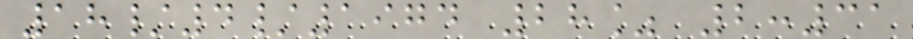18/4/1974 28% 2:31
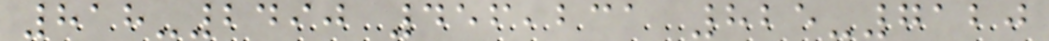818-2490 456,231 825-7120
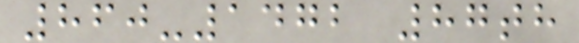860-1472 87th
